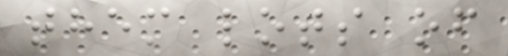them lots of
